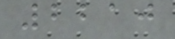2210
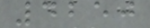4250
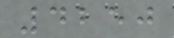4250
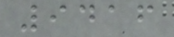9416
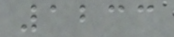1233
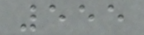555
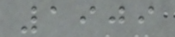1909
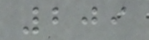209
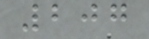207
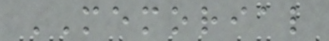MEMORIAL
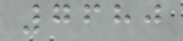7680
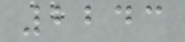2243
